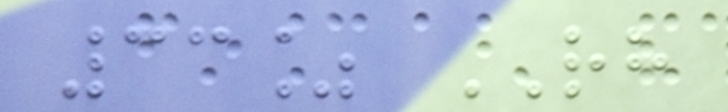33% RH
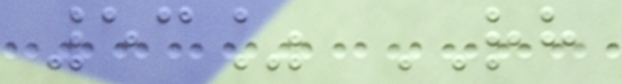53% RH
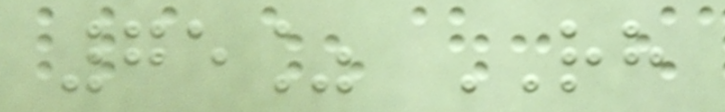75% RH
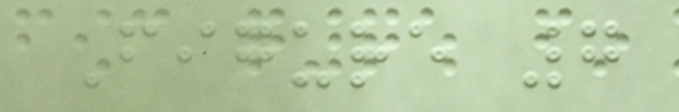Figure 7
